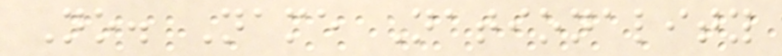No. Name Nationality
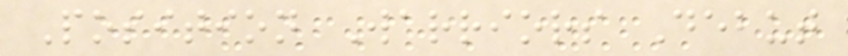Position Warriors Debut
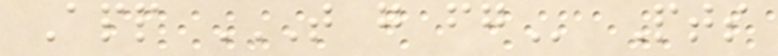App T G FG Pts
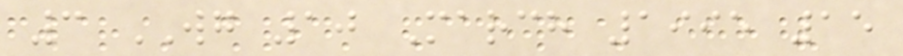3 WG 10 March 1995 15
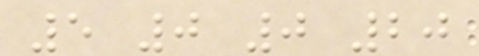5 0 0 20
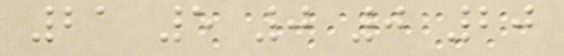21 5 0 0 20
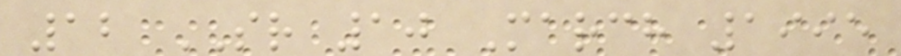12 SR 10 March 1995
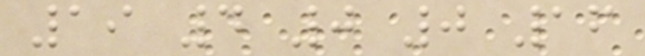19 4 0 0 16
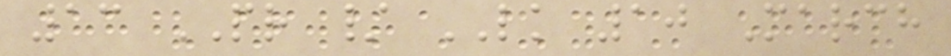13 PR / LK 10 March
